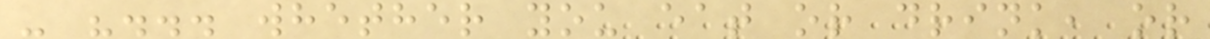- "... whether you eat or drink, or
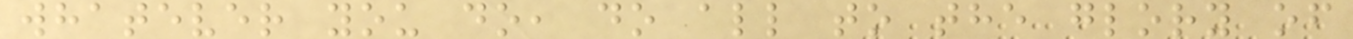whatever you do, do all to the glory of
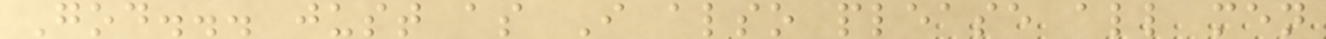God... just as I also please all men
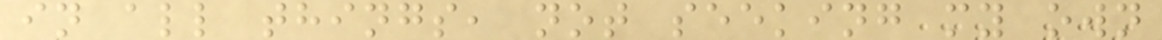in all things, not seeking my own
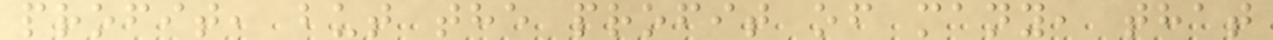profit, but the profit of many, that
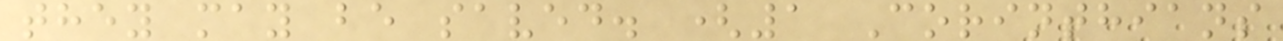they may be saved. (1 Corinthians
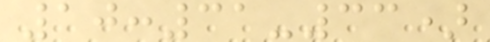10:31-33)
